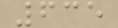635
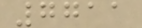7711
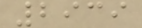2939
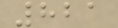821
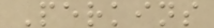Perkins
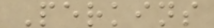Perkins
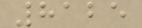8125
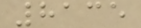8135
